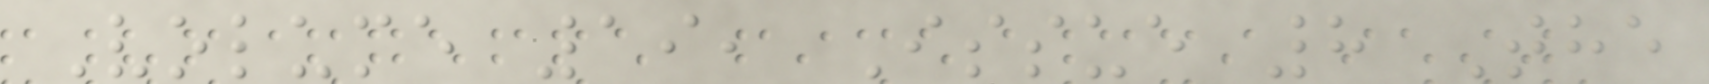Volume 19, Issue 8 The
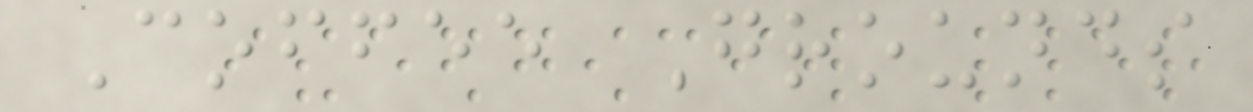Coffee Grounds
